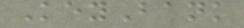KeyBank
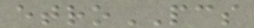etroPCS
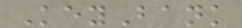KeyBank
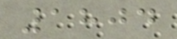1804
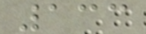133
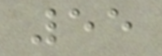55
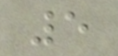5
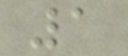1
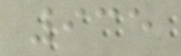935
